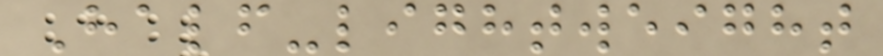Half-lightweight
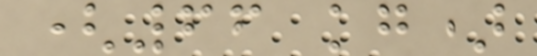(66 kg)
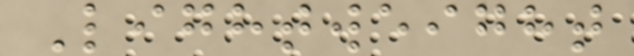Lightweight
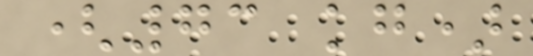(73 kg)
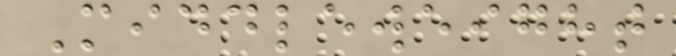Middleweight
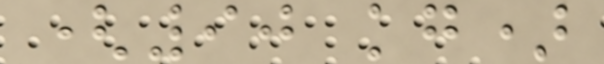(90 kg)
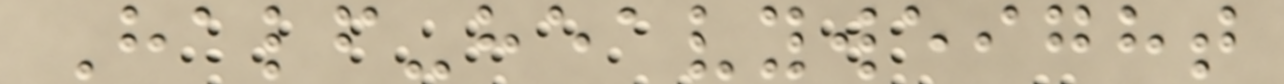Half-heavyweight
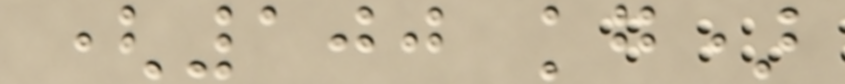(100 kg)
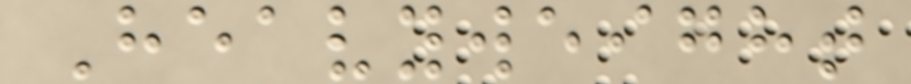Heavyweight
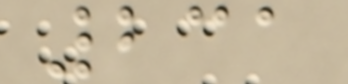231
